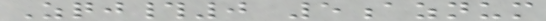Zqj#0 5aznum
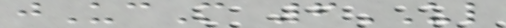jUcM 6UL
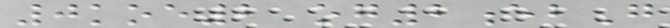0koe2 og2ebG
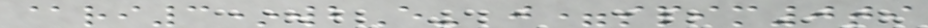@ri3*wbE- j=spim0ti
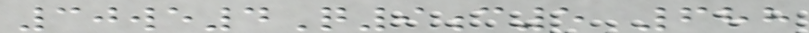30we4Q9c5 688
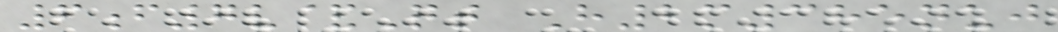6f7v&Qt H2m385nuj
